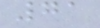71
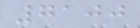7100
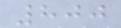800
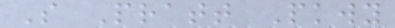S Pratt Pkwy
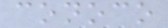conoco
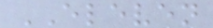ELEVEN
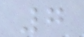7
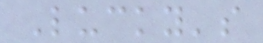Lucky's
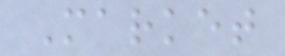Market
